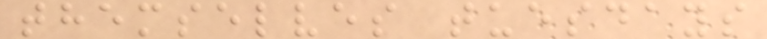themselves tuesdays
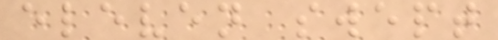eleven swept
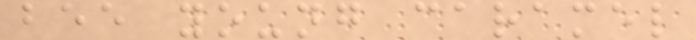bee young caramel
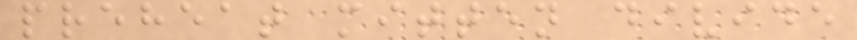preheat mitten divide
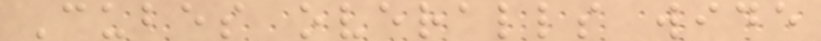Cubes overalls wide
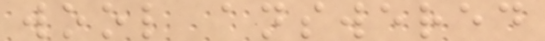wool answered
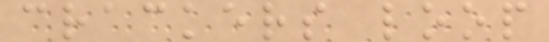crackers loop
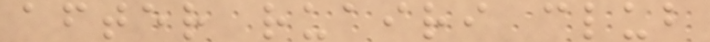after ruairi club
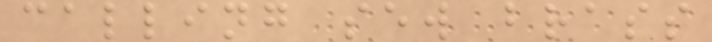calling sew brass
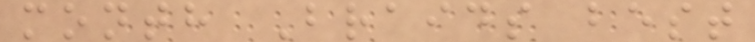month Braids best
